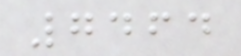7464
